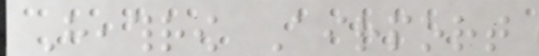Heathrow Airport
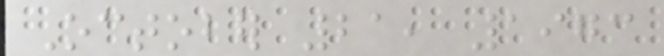October 21, 1973
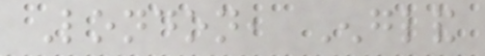London, England
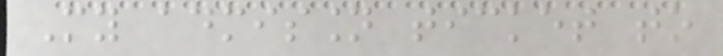My admission ticket to
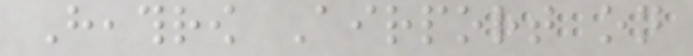Heathrow Airport on
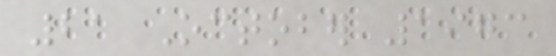21 October 1973
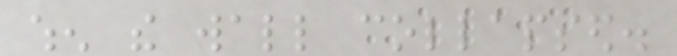when the wall collapsed.
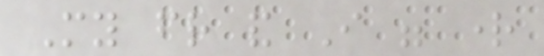My friend and I were right
